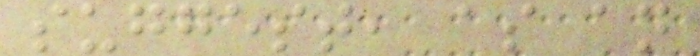suggest, as an
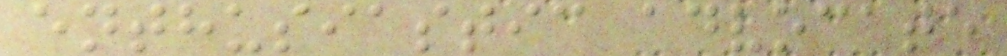enthusiastic advocate
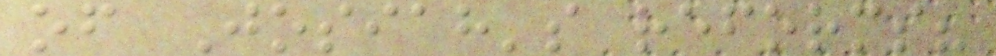of Josiah's reforms?
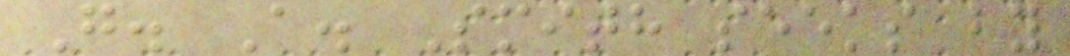G. A. Smith seeks by
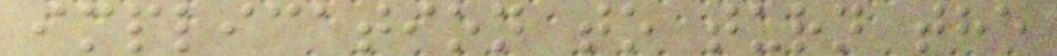implication to turn the
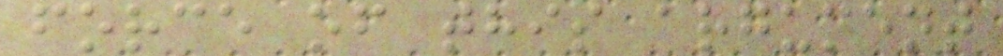force of this argument
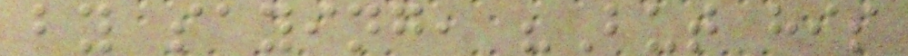by saying, "But his
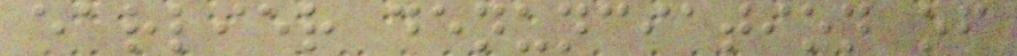earlier denunciation of
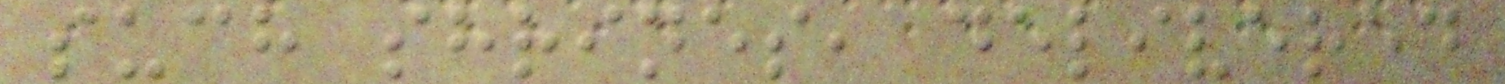such shrines, delivered
